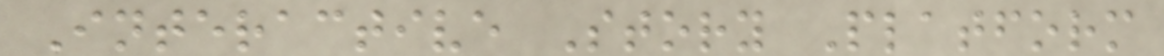Interactive Story Platform
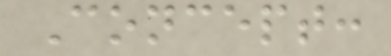Concept:
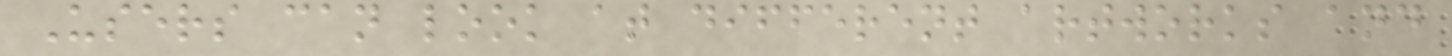Users can look at different artworks and
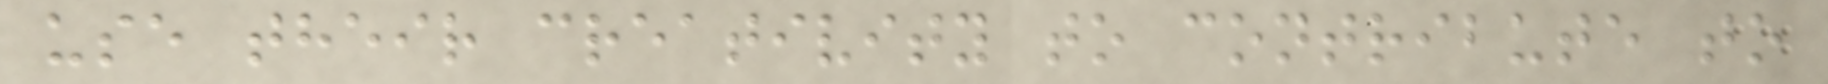use their creativity to contribute to
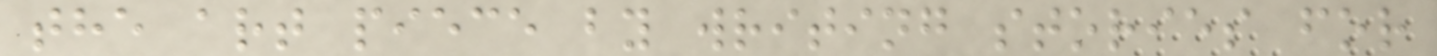the art piece by writing stories for
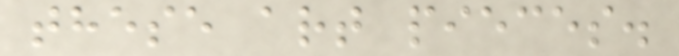these art pieces.
